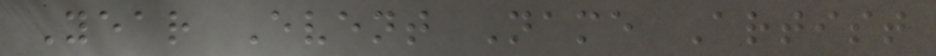Year Event Name Artist
